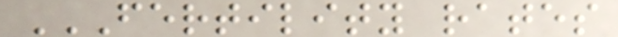FERTILITY RATES
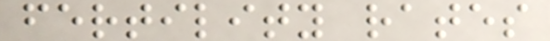fertility rates
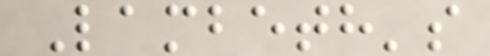Lambeth's
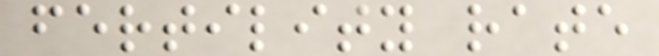fertility rate
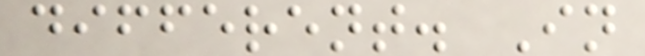different. In
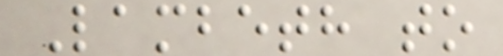Lambeth to
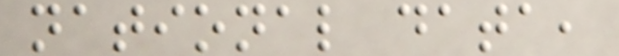national data,
